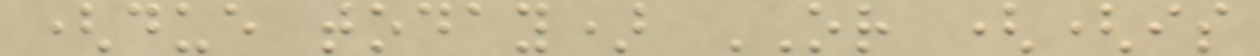(due today) OR ((is
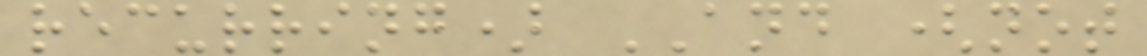recurring) AND (not
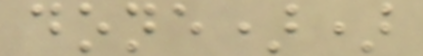done))
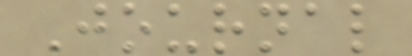Journal
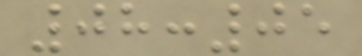08:05
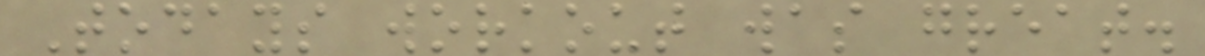Todays workout was great.
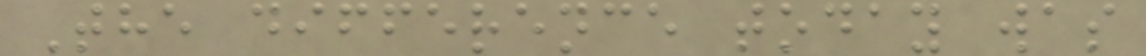The difference today was
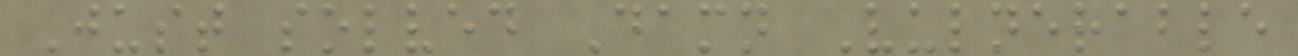Just solved Damn Vulnerable
